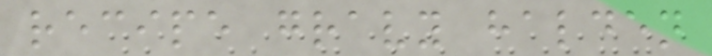recipe gravy halden
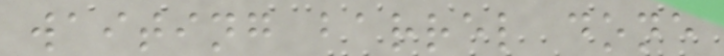waiting barrel done
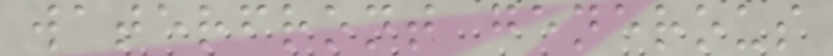waterfront generous
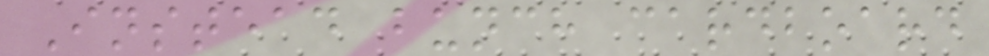Instead bunch cardboard
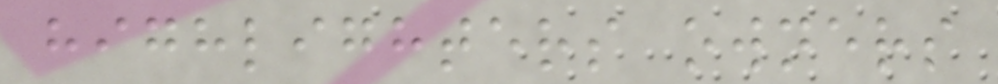highlighters owners
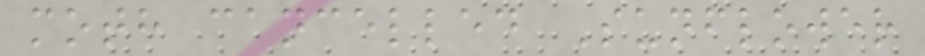moth cancelled Sunflower
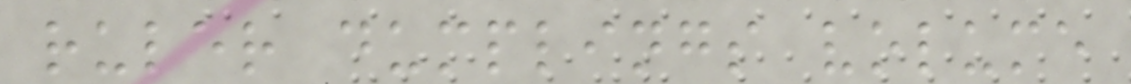ruler dumplings volume
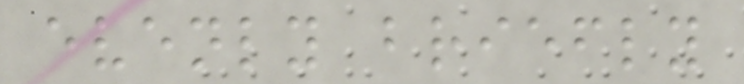evenly briefly
